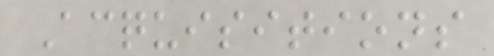Acquisitions
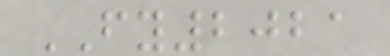FY2021
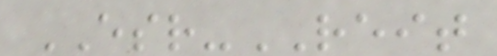ESR-REIT
